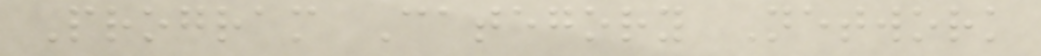Program Category Network
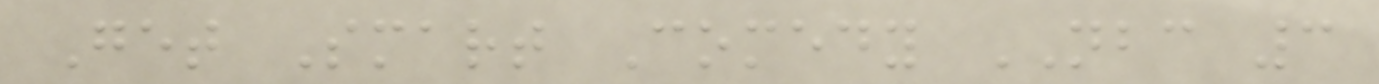Get Smart Comedy NBC 3
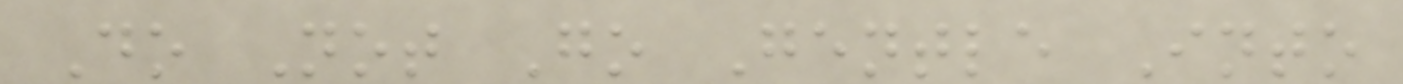Do Not Go Gentle Into
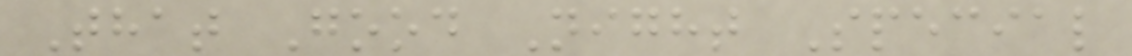That Good Night Special
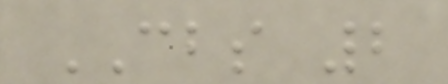CBS 2
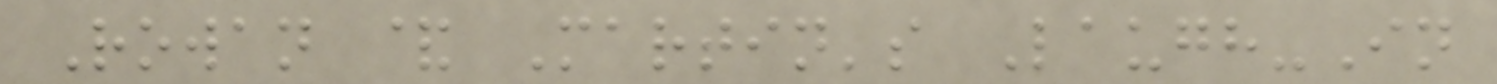Rowan & Martin's Laugh-In
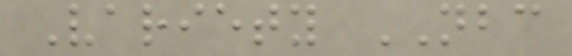Variety NBC
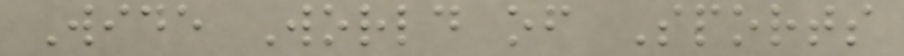Wide World of Sports
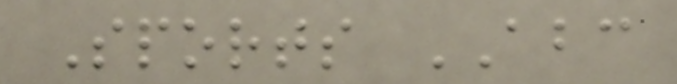Sports ABC
